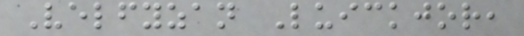Velfyzan Luickjor,
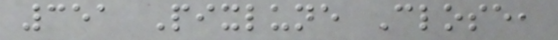351 Pixlune Close,
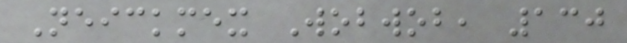Neickmex Wobwob, 130
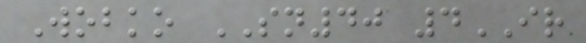Wobko SN40 4IR
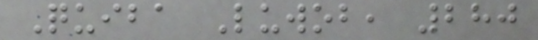Quiba Luwob, 280
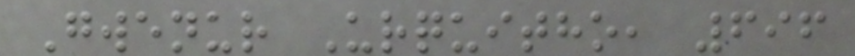Gwenur Urquitho, 696
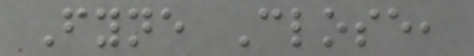Fyne Close,
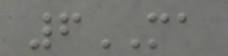6MA
